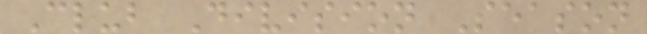Club Division Season
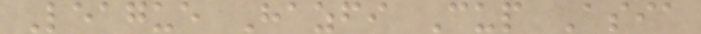League Hazfi Cup Asia
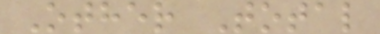Other Total
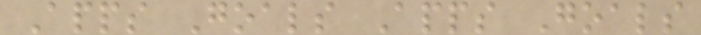Apps Goals Apps Goals
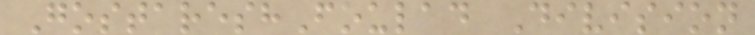GostareshFoulad Division
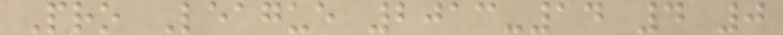Pro League 2013-14 4 0
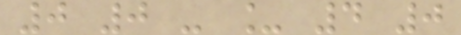0 0 - _ 4 0
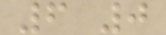6 0
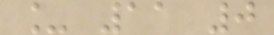_ 11 0
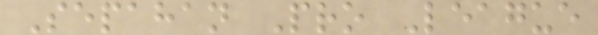Sepahan Pro League
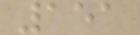151
